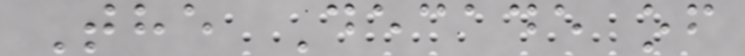The Decade of
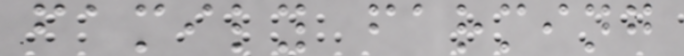family farming
